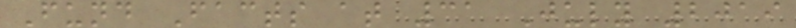Fund Facts at 31 July 2019
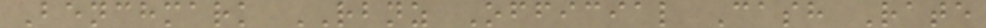Benchmark RBNZ Official Cash Rate
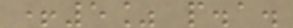+5% p.a.
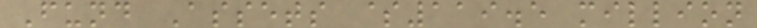Fund Assets $119.5 million
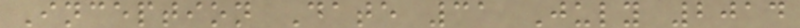Inception Date 31 July 2014
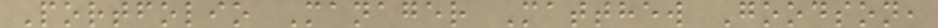Portfolio Manager Matthew Goodson,
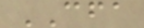CFA
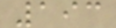193
